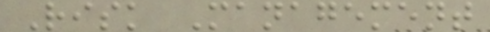Risk Management
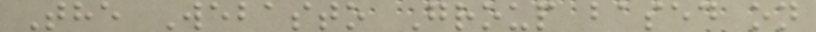The Webasto Group based on
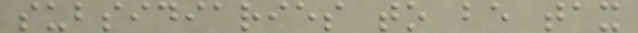subsidiaries to be tax
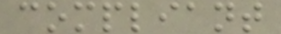compliant
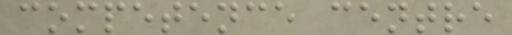competence centre
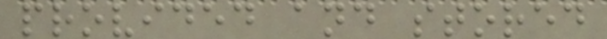provided and stored
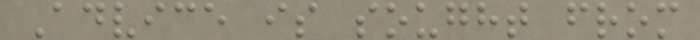Advice is sought from
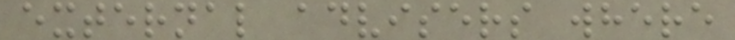external advisers where
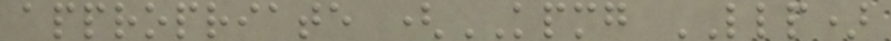appropriate (KPMG LLP)
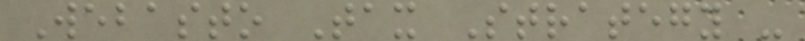Webasto Tax Strategy -
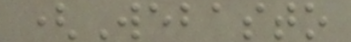(Webasto
